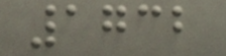1732
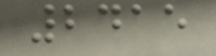2415
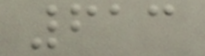613
